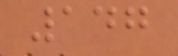147
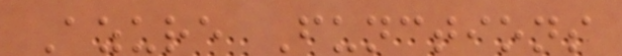Azure Functions
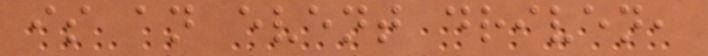is an event driven,
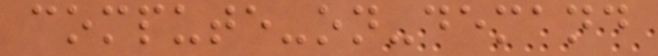compute-on-demand
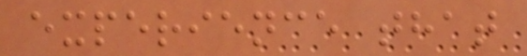experience that
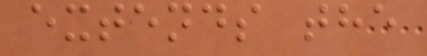extends the
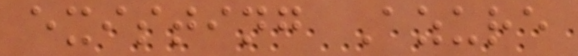existing Azure
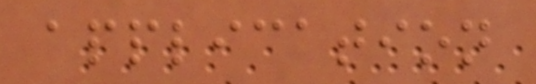application
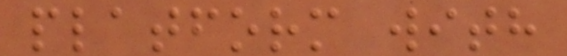platform with
